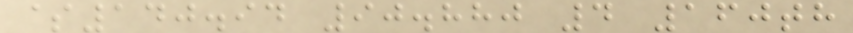$140.94 90.880 4 160th
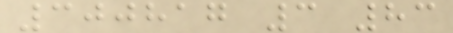300817 3 83
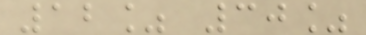12% 30%
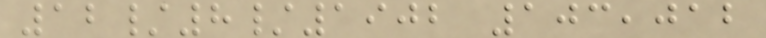12/8/1902 103,012
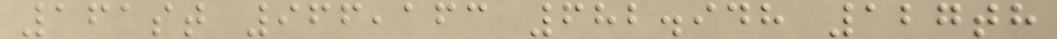161st 966,163 682.948 127th
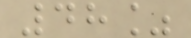48%
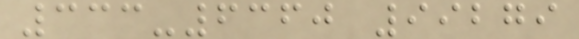333-6360 99279
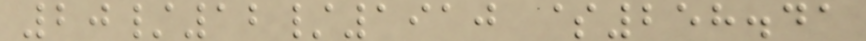20/12/1910 $258.41
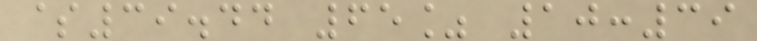$39.44 65% 10:39
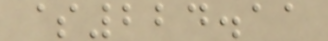$224.11
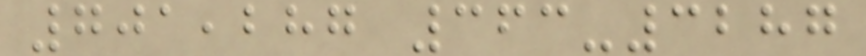701,287 363-3287
